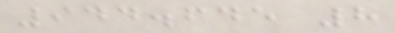944.645 8
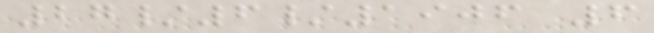27/6/1906 6
